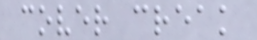cover creak
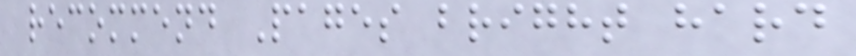recommend Pages bright hard
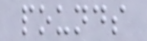pounds
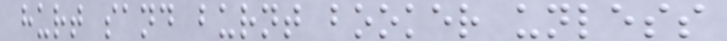hurt sand burnt booker unless
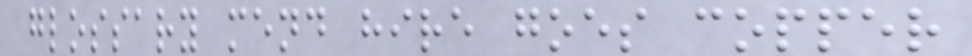glossary mend hire goes copper
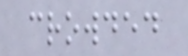crowded
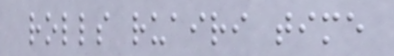rolls ruairi time
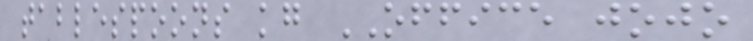tablespoons kg OFFICE jojo
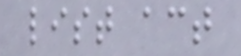list act
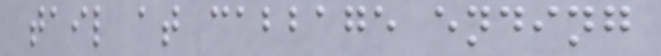tail at cabbage ending
